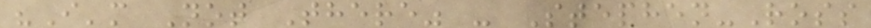"I'm Not There" - Stephen-Ross
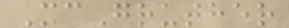McGruther
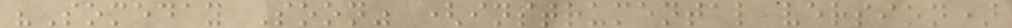"Someday Soon" (instrumental version)
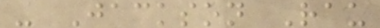- Jackson Rau
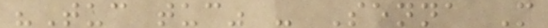"Tuc tuc" - Senna M
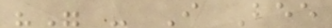"" - I Bee
